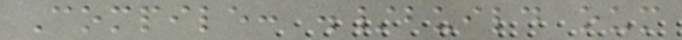Compile: ./build oum
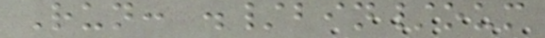Run: ./bin/oum
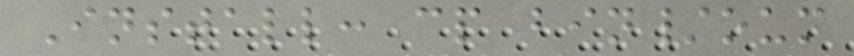Install: cp bin/oum
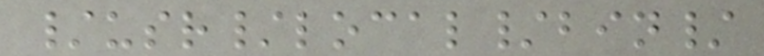/usr/local/bin/
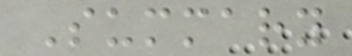Summary
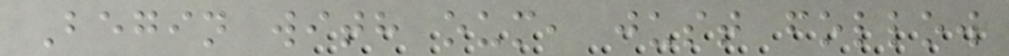Begin with oum, just follow
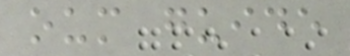oum guide
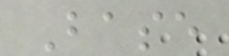Base
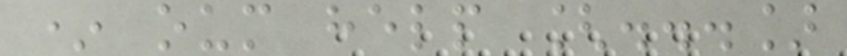* oum help [...]
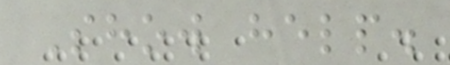Show help.
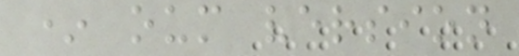* oum version
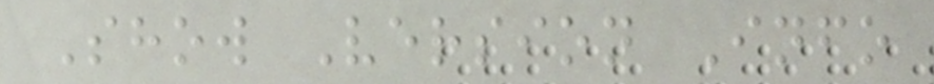Show Version Info
